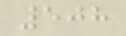508
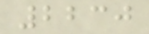2230
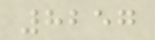8257
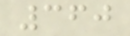360
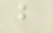b
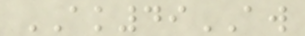AK49AW
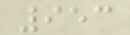953
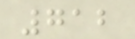712
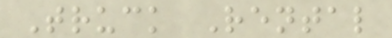Truck Rental
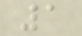1
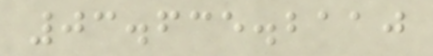03.635.2110
